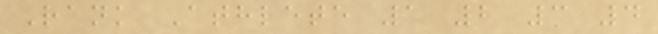Rank Athlete 1 2 3 4
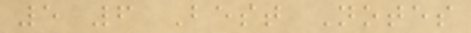5 6 Best Notes
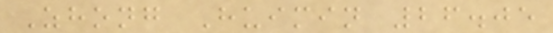Zhong Huimin 26.05
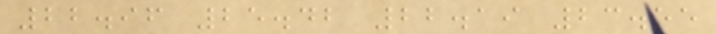22.96 25.42 22.19 23.55
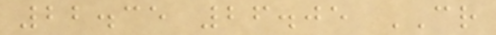22.35 26.05 CR
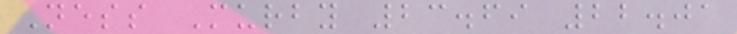Ness Murby 23.69 22.01
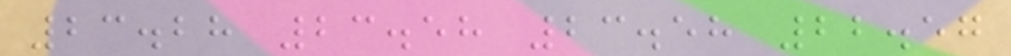23.28 23.58 23.58 22.57
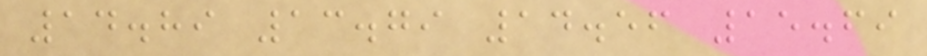14.89 13.79 14.56 15.69
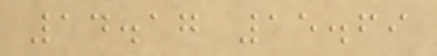14.17 15.69
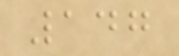147
